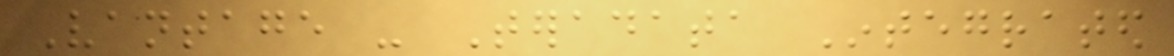Vantage - Teradata Integrated
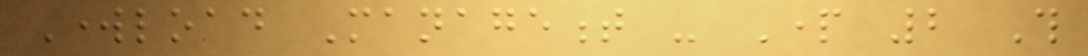Workload Management - Part 2 This
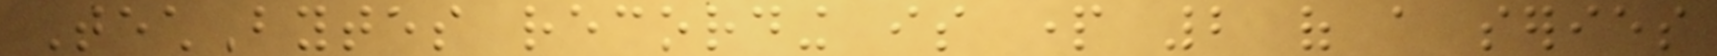TechBytes recording is part 2 of a series
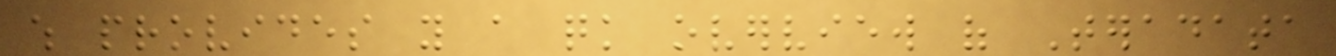which provides you a quick overview of Teradata
